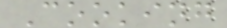Cooking
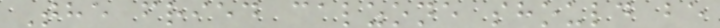The fried calzone should be
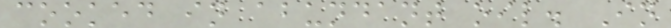cooked in abundant oil. In
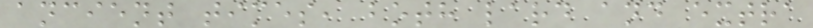ancient times, both lard and extra
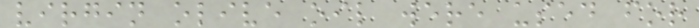virgin olive oil were used for
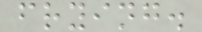frying.
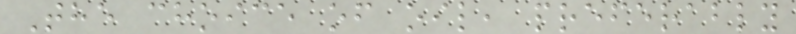The choice of oil, preferably
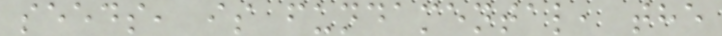seeds, is fundamental, the
